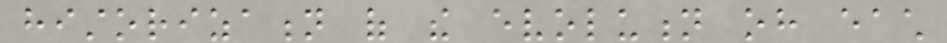historization of the evolution oh each
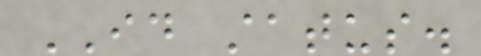ID status.
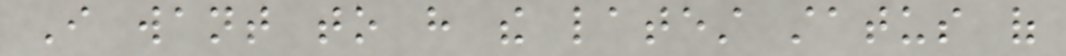I want to have the latest status of
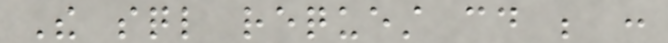The sql request could be :
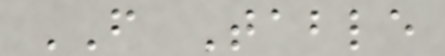FROM Table
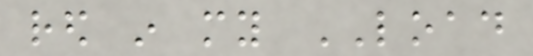red in my LOAD
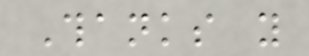Thanks you
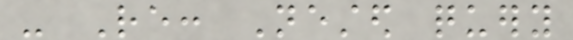- Re: Nested query
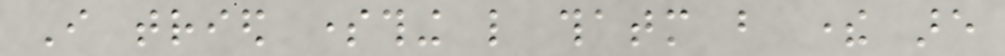I tried something like thatm but there are
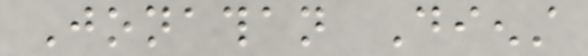Jonathan Dienst
